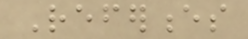References
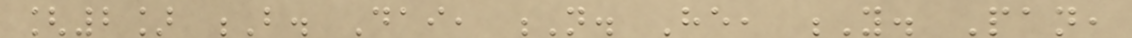[2] B. Dai, N. He, Y. Pan,
